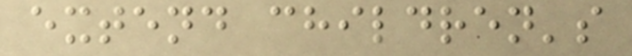extend children's
